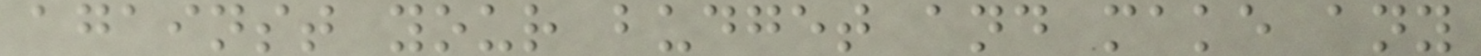against your budget and make any
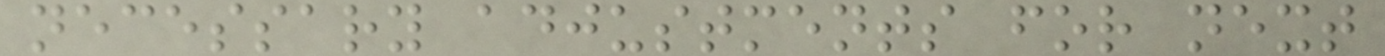necessary adjustments for next
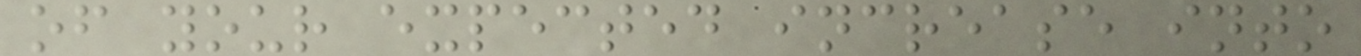of your expected increase into
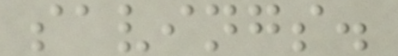savings.
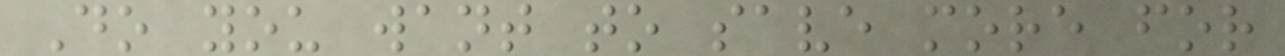Do you want to save more for
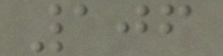106
